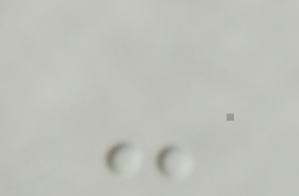-
